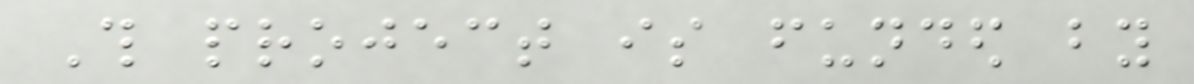This project is funded by
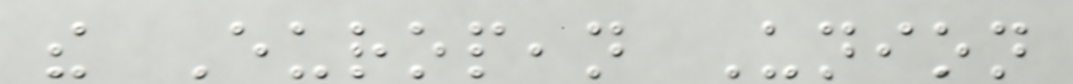the European Union
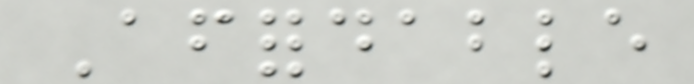Affordable
